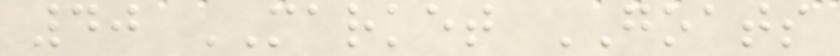40 MARKET GOATS
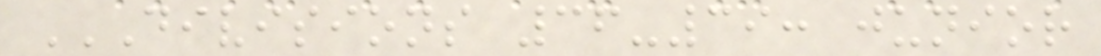DIVISIONS 36-39: JUNIOR
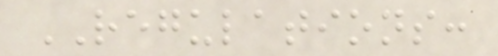REGULATIONS:
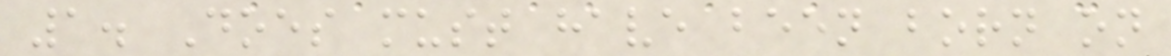1. Does must have been born on
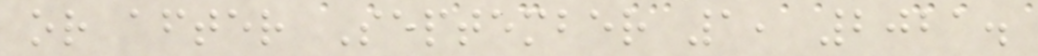or after September 1, 2021.
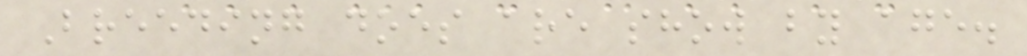Breeding does are show by age.
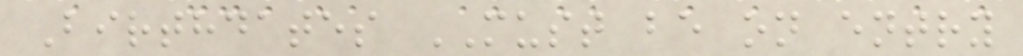Birthdates MUST be on entry
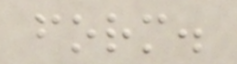form.
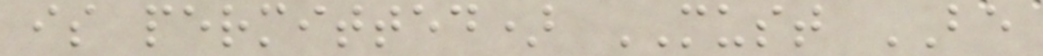is permitted) MUST BE
